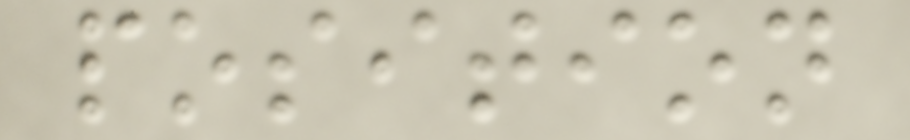position
